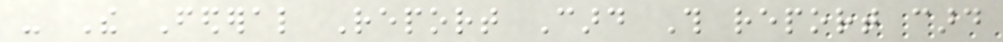- The Federal Report Card This report card
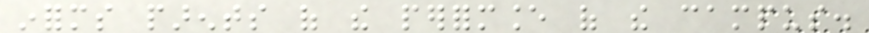informs parents of the performance of the campus.
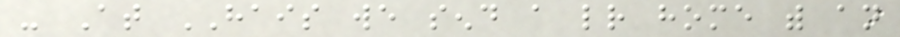- At HAIS we send a letter home with an
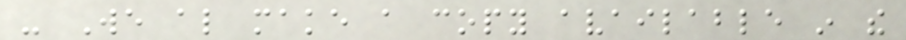- We also make a copy available in the
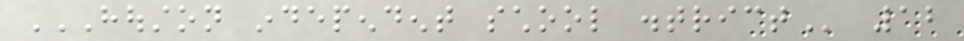HOUSTON INDEPENDENT SCHOOL DISTRICT 12
